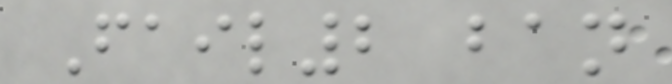Fail2 ban
